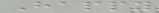Happy
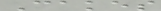Cakes
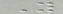Y
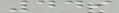449
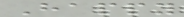Happy
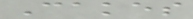Cakes
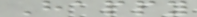Happy
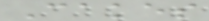Cakes
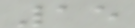15
